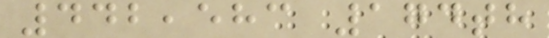442,583 174th
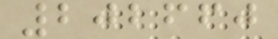202660
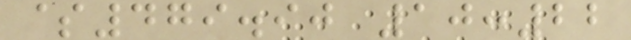$479.90 10:22
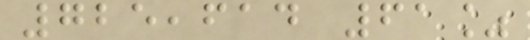725,614 61%
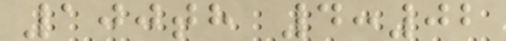100th 4:02
